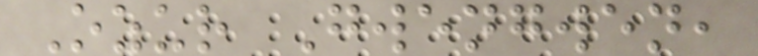Ozur Gwengwen,
